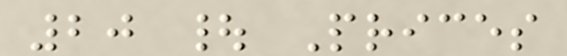20 | Prices
